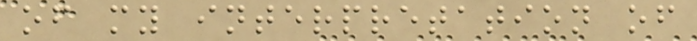of my interpretation of
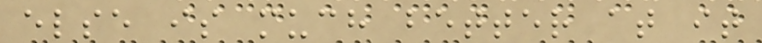else is much better at it
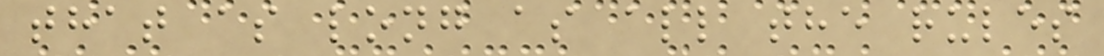that as long as all the rules
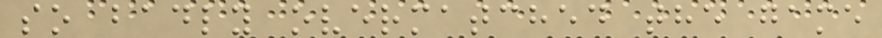so badly overmatched the game
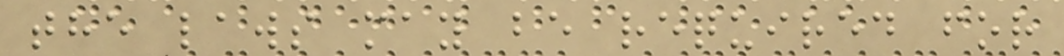the laws may be required for
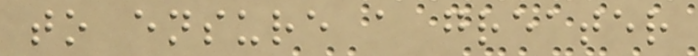to ensure a greater
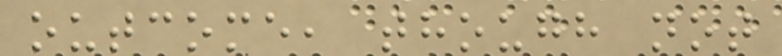outcome, though not
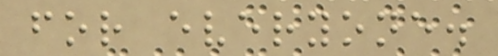for everyone.
